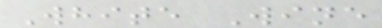White Wine
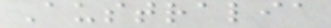Australia
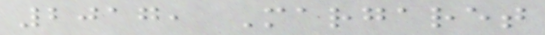2017, Margaret
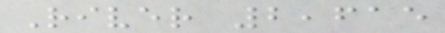River 2,615
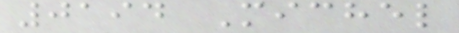0194 Michel
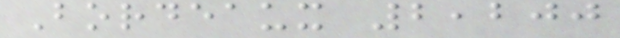Bordeaux 2,200
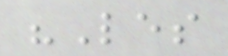"Les
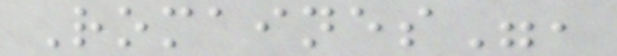Romaines",
